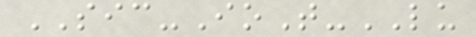SIC-IoT-LU
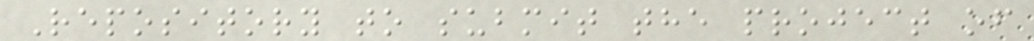Repository to submit the project of
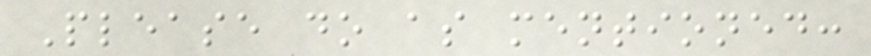Please do as mentioned:
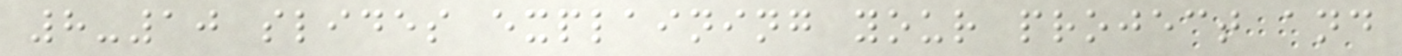8-10 slides explaining your project and
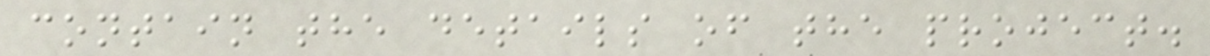contain the details of the project.
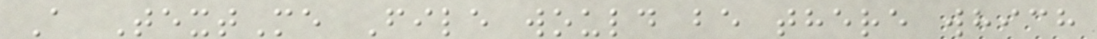A TextMe File would be there which
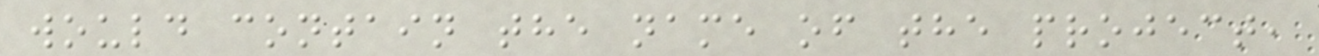would contain the name of the project,
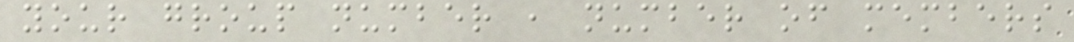your group number , number of members
